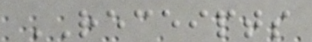RECEIPTS
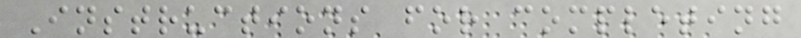Instructions for completing
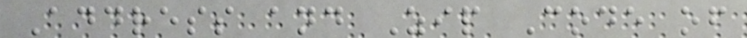Address and Zip Code of
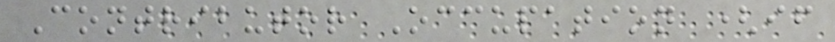Contributor Occupation (if
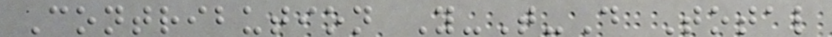Contribution Y-T-D Total
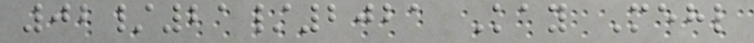02/21/2021 Kay Mehl
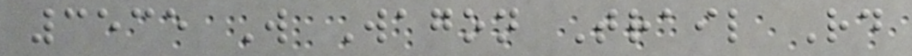3535 W Wagon Trail Rd
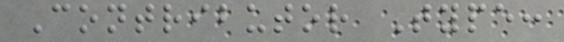Contributor Type:
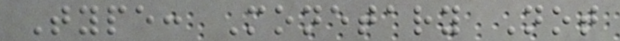Type: Monetary Not
